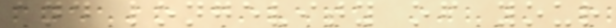and longevity of your
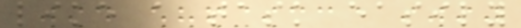like a task easily
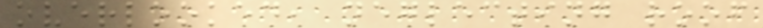overlooked, neglecting roof
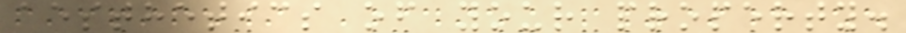aesthetics of your property.
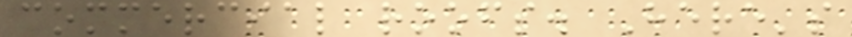commercial roofs. Here's
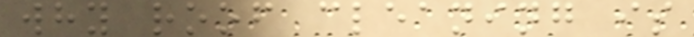why roof cleaning is
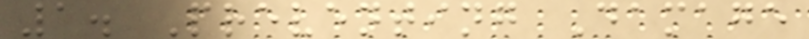1. Preventing Damage
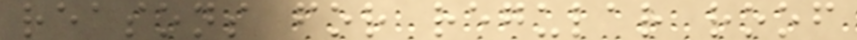reasons for regular roof
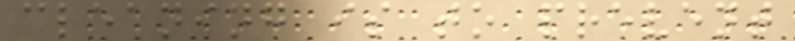cleaning is to prevent
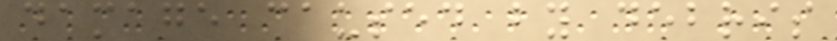damage caused by debris
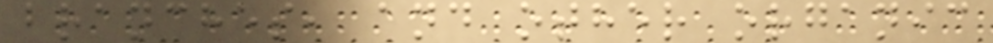branches, and other organic
